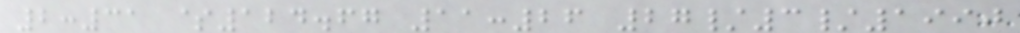2:31 $124.67 11:26 27/3/1990
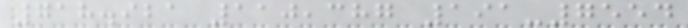718.921 110,387 191-7554
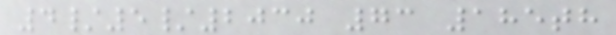4/5/2030 73 185th
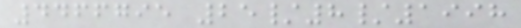4466795 25/8/1998
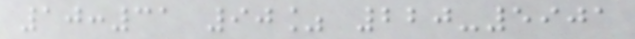10:31 90% 220-5901
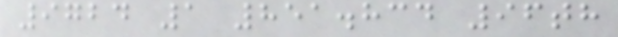9724 1 851.834 96th
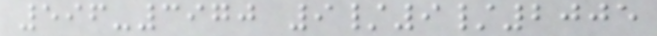596-3970 9/9/2005
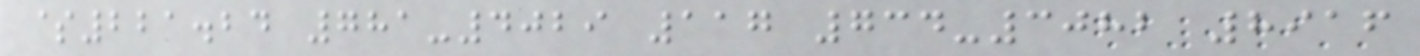$221.24 781-4029 117 734-3082 8916
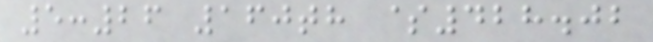5:26 160th $428.02
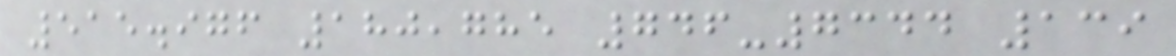515.976 180,785 746-7344 139
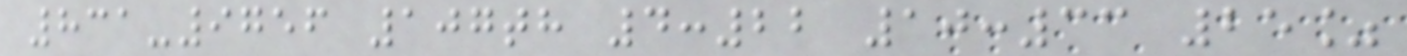831-9756 107th 4:22 10:33 25%
